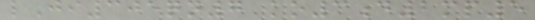lJi305qn7 ko3d2mp5
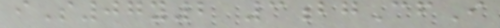iS07y2 3bgCfI
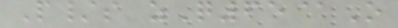P/s zQ65@O
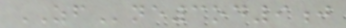ZFne3od9j
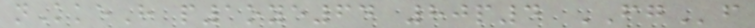nKkeH p1oye64 80p4 FGf
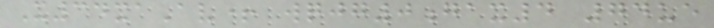X34xaAv+ wqjg0gax4 74ue
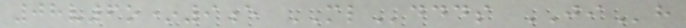08v6o*9e MLddds JIh
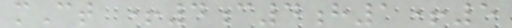mCt +4c4h1+5
